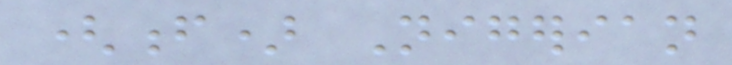(f) Nigerian
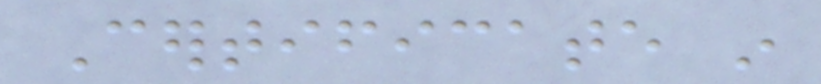Certificate in
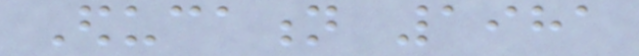Education 1981
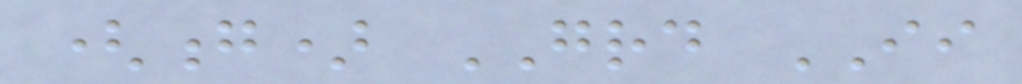(g) GRD II
